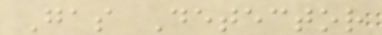Gas Detector
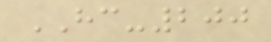HC-200
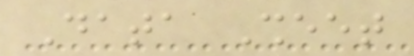Data Sheet
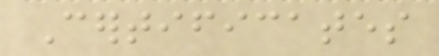Certificates
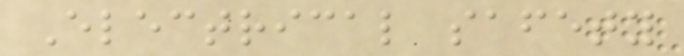Electrical safety
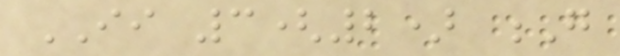II 3(2) G
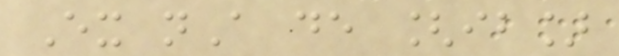Ex nA de [ib]
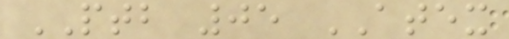PTB 05 ATEX
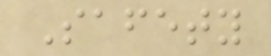Safety
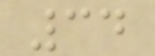34
